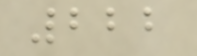222
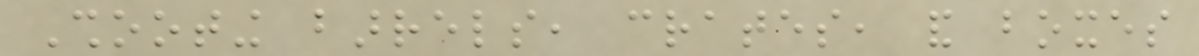Shooting barrels, crates, and boxes
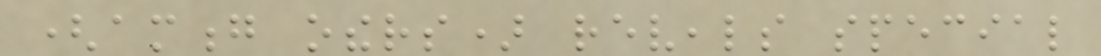(among others) reveals special
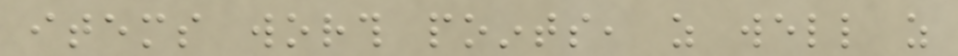items worth points, as well as
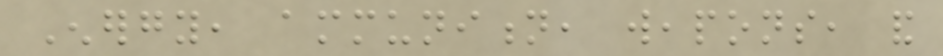Energy, ammunition, weapons, and
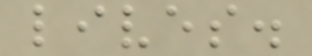lives.
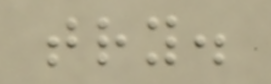try.
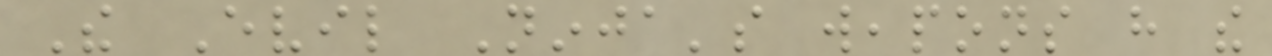The Evil Ninja's weapons have the
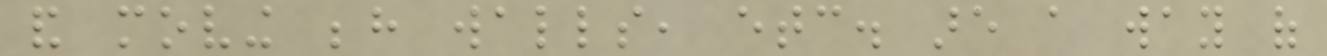and moving behind walls, etc. are a way of
